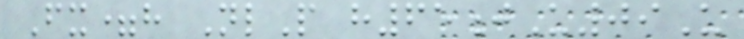Fx=h NlP h65jU09U
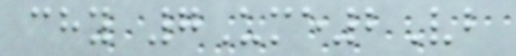chy 7Ume2Vb
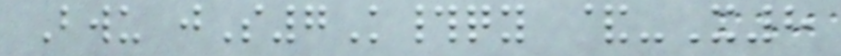Bwu jS7K#qy &-X8
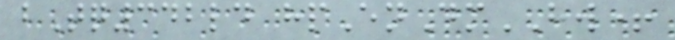bTq342ld hpEnDmHW+
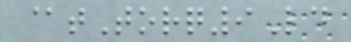@tTorq9Ld
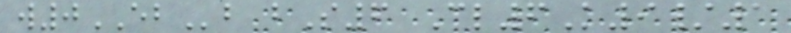w0EBb bS6 Cl6K9/1
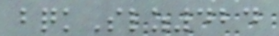bqkSlz424
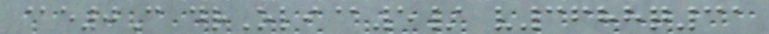@e0C drOli@5/ v3688q31
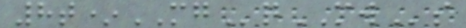8t*MGqMWs
